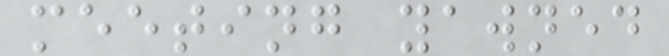meeting yawned
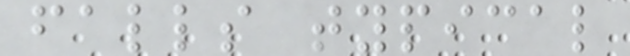falls typical
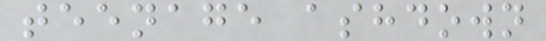teenage ashdown
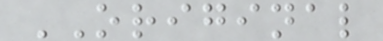ORIGINAL
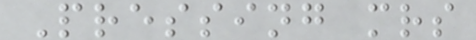Pressing mrs
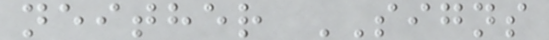neither SIGNS
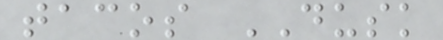tacos DUSK
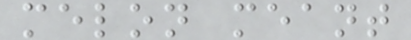melon meant
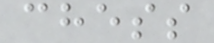chess
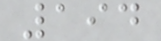194
